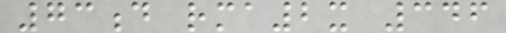73d rma2x 346
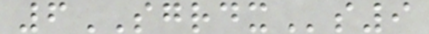6SGRDXs9
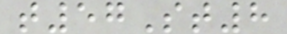t57St8
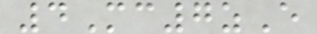4Mc7zE
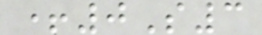+0S3
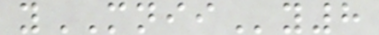yMNIIy8
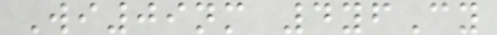Wi09nm 4yfCy
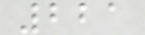221
